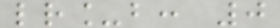lr_b: 0
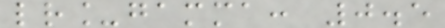lr_gamma: 0.5
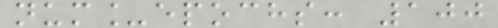num_epochs: 100
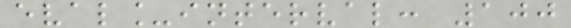eval_interval: 100
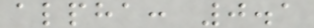alpha: 0.1
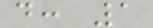d: 1
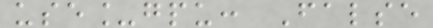use_gpu: False
